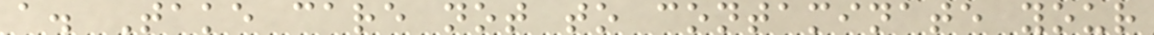a. Take care not to contaminate your
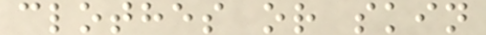clothes or skin
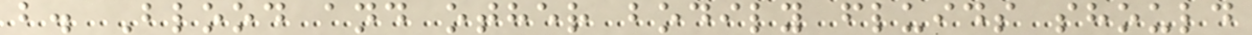b. Blood and other bodily fluids should
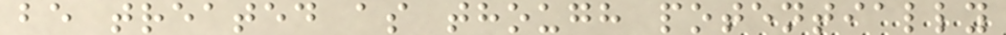be treated as though potentially
